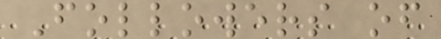Followers of
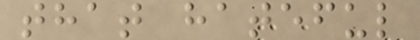that hateful
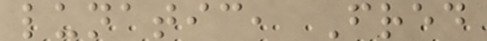lunatic, Fred
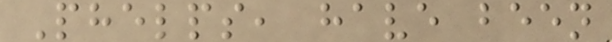Phelps, have been
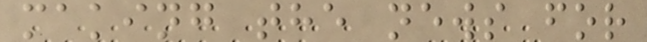making the news for
